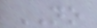NO
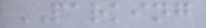PARKING
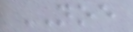NOE
